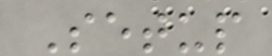Setup
